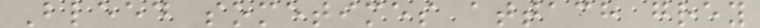Bleed sometimes attach grey
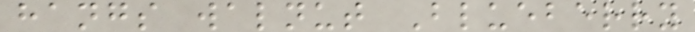hangs walnut Blueberry
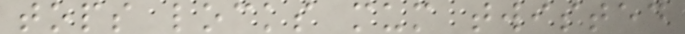tops locks mum twisted
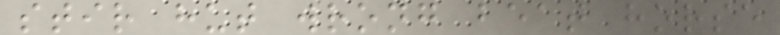stir hut wrong beat horse
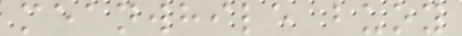meanwhile buoy
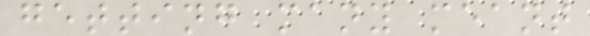getting many meant
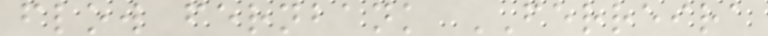flow fernbank FERREIRA
